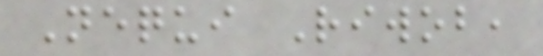Nequi Riwob,
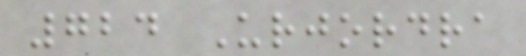724 Urjordra
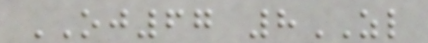OJ67 8ZL
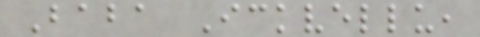Baba Ickvellu,
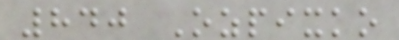840 Ozpixko
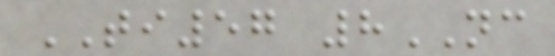TI57 8NC
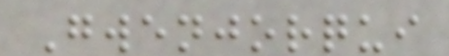Gwenjorqui
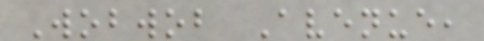Wobwob Avenue,
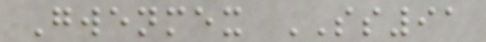Gwenmex SS91
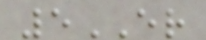5ER
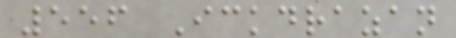556 Ickdrazan
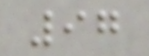97
